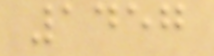1457
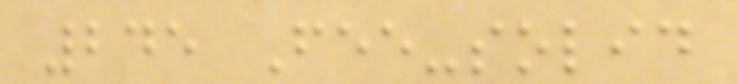245 Fee-solid
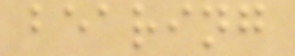bearing
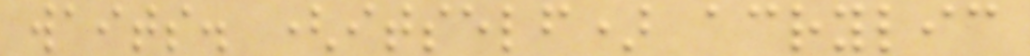waits. (itself) acrylic
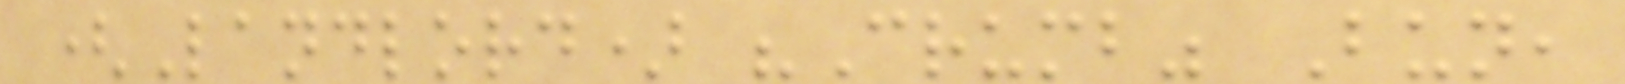(Landlord) "Crumb" Bun,
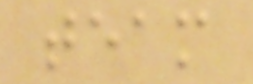team
